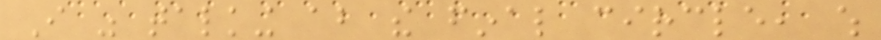I was talking about the final circle, which
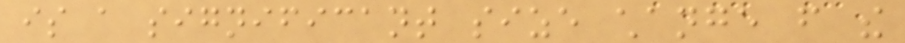is a significant size change from the
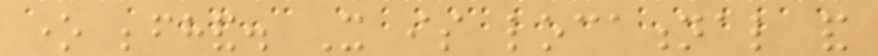one beforehand. It is locational and
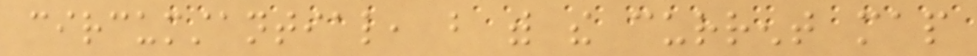circumstantial, but with the current map
